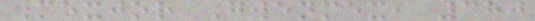Mexjor Gwenmex, 380
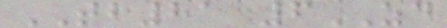TB81 6ZD
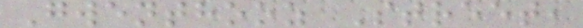Gwenthooz Street,
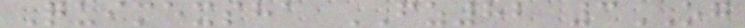Quimexsha FZ82 3OG
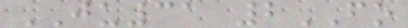JU31 2FO
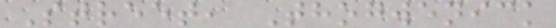Street, Thogwenick
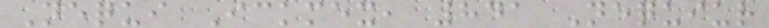Nequi Ickmex, 841 Nequiur
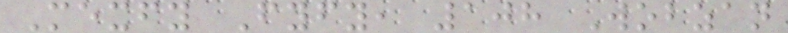Mexfy Fyfy, 108 Wobzan
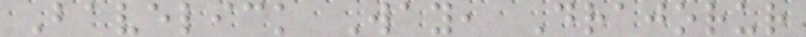Bavelick Way, Drajorur
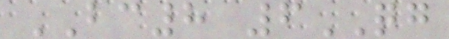BC8 6QG
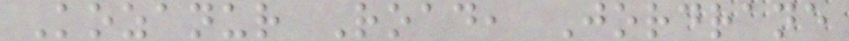Kozanur Road, Jordrane
